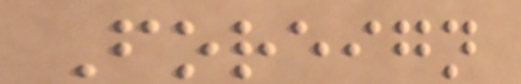Foreign
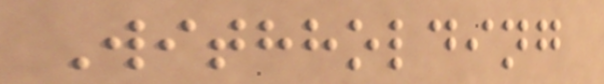Withholding
